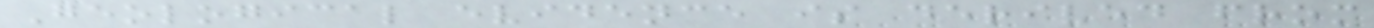Geological evidence is derived from
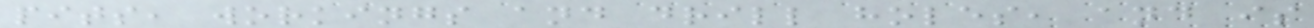pits, workings and drill holes, and is
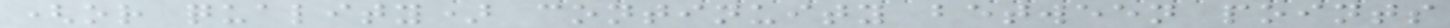(or quality) continuity between points
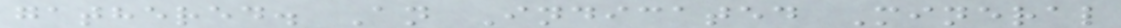gathered. An Indicated Mineral
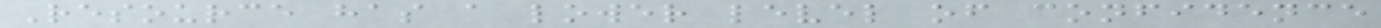Resource has a lower level of confidence
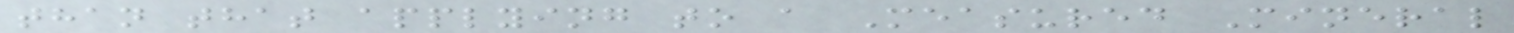than that applying to a Measured Mineral
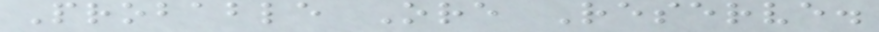Probable Ore Reserve.
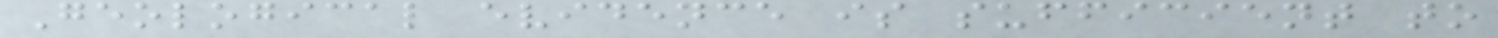Geological evidence is sufficient to
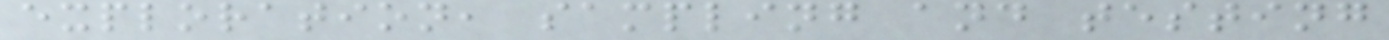exploration, sampling and testing
